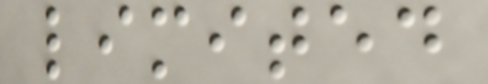limited
